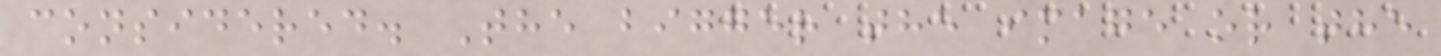considered. The bigger the image or the
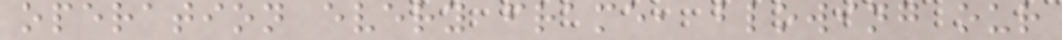operation every frame, blowing our
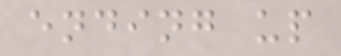ending up
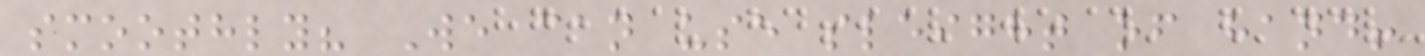smoothly? We can use sleight of hand!
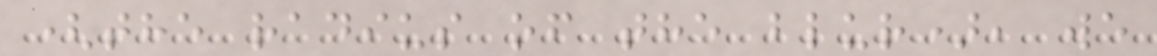(the radius of the blur), we
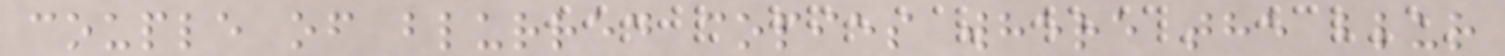couple of blurred copies where the blur
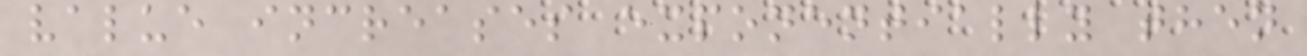value increases exponentially then
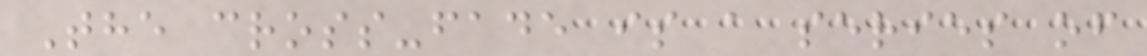The cross-fade is a series of
